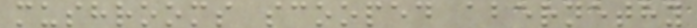mushrooms scooped abernethy
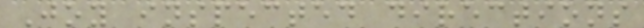Joy inspected directions
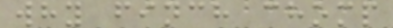why finch chomp
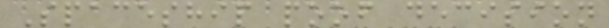Spaceship poof decision
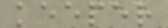keeper
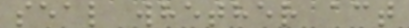seal whether act
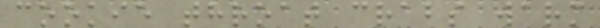cookie throat crabs warm
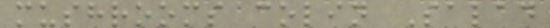mushrooms colin Salad
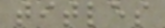titles
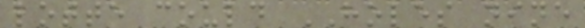lotte could HOLES nine
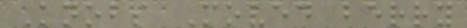Knobs Moved berry
